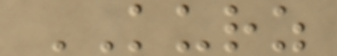KURZ
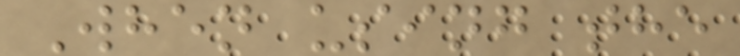When using the
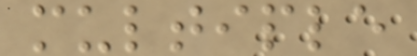multiple
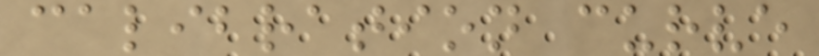calibration curve
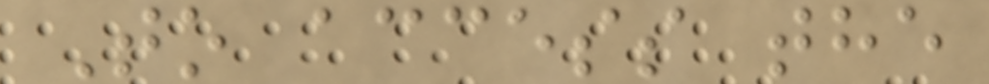To access the
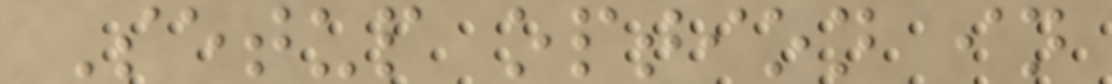Setup option in
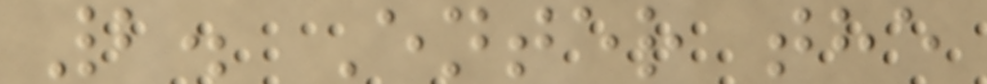2. Enter the
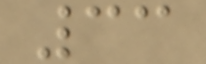33
